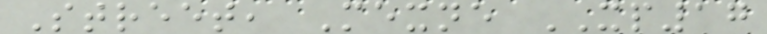Street, Mexne XP17
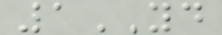1YD
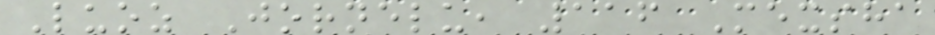Luoz Jornelu, 116 Mexsha
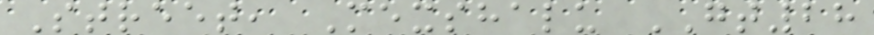Street, Mexshalu GT28
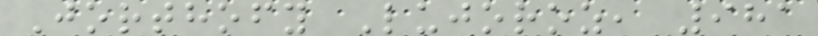Jorthofy Lujoroz, 981
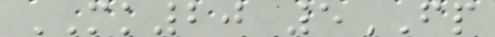MK20 5FP
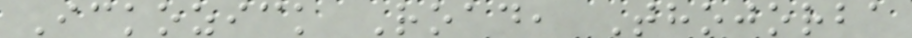Ickozick Road, Thojorba
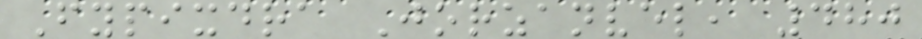Fypixdra Jorzanvel, 480
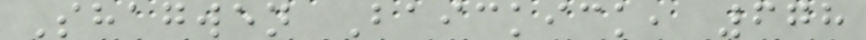Shagwen Baickick, 678
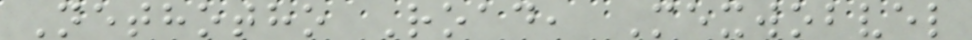Nethotho Road, Mexwobvel
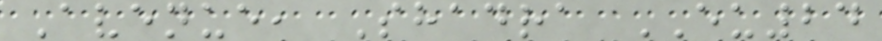Avenue, Shadra EU24
